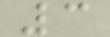3
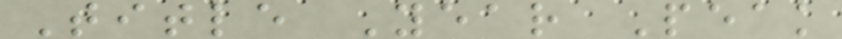Title Year Peak
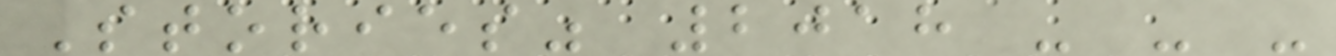Stories" 2018 - - -
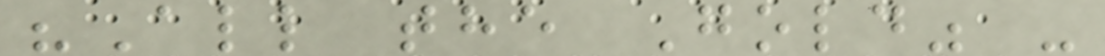"All the Gold" -
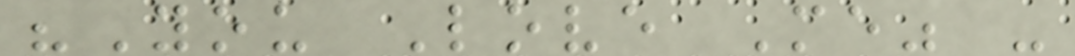"You Love Me" -
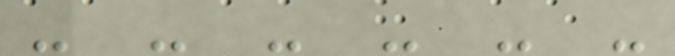- - - - - -
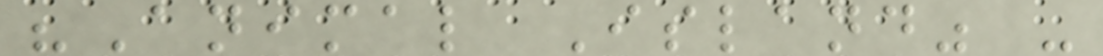"Animal Island" -
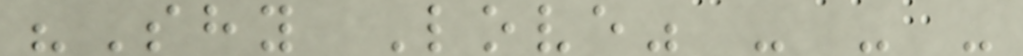"Shy Love" - - -
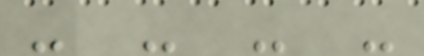- - - -
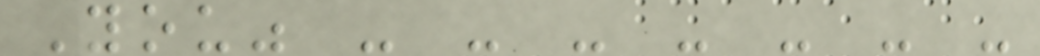You" - - - - - - -
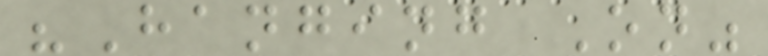"Hanging On"
